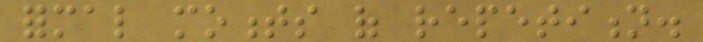formal moments of repetition.
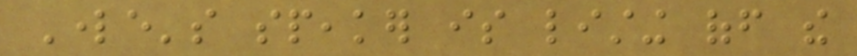Lorde's speaker is listing off the
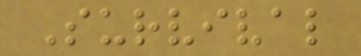Survival
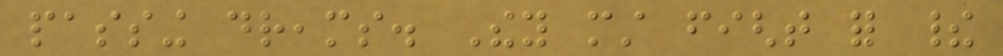passing dreams. They must fight for their
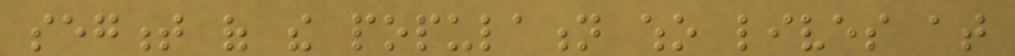segment of the population who lives at
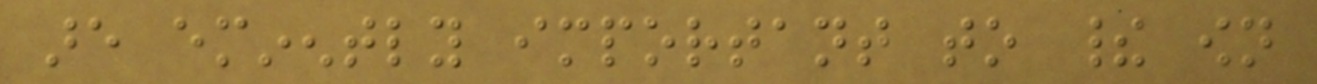are eminently important to their own
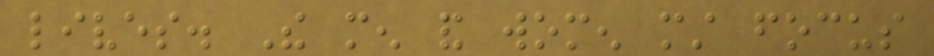lives. The men and women must focus
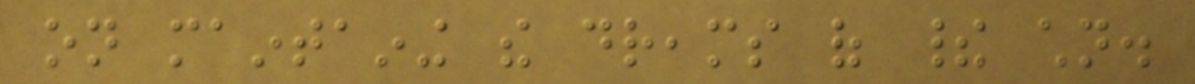on maintaining the dreams of their children.
